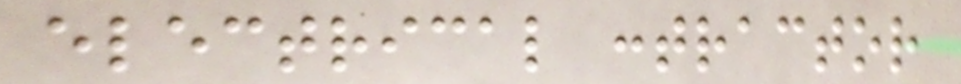electrical contractor
